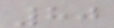80
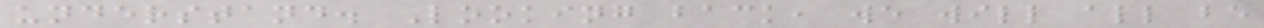understand. Looking back, we will all be
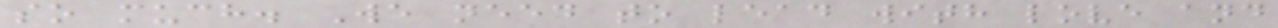so much. We need to lead with love and
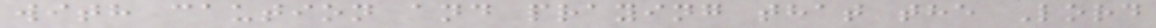with caution and praying that the Lord
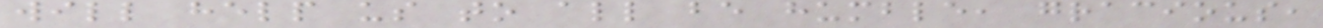will help us to all be humble, gracious,
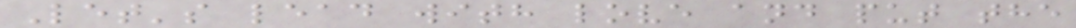Let's lead with love and put the
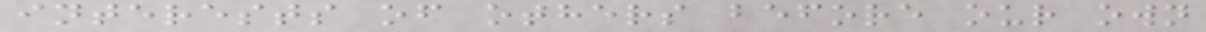interests of others before our own
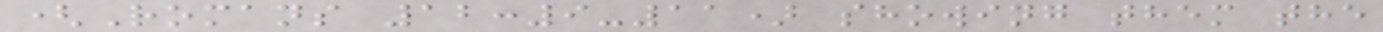(Romans 12:9-11) showing them the
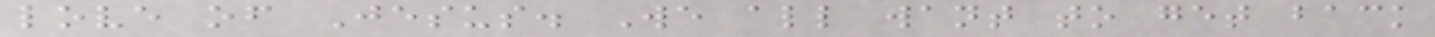love of Jesus. We all want to get back
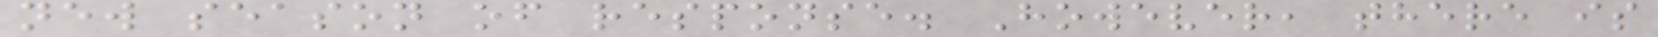new season of response. However, there is
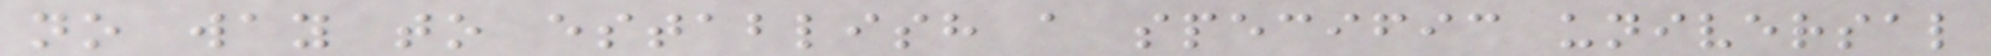no way to establish a specific universal
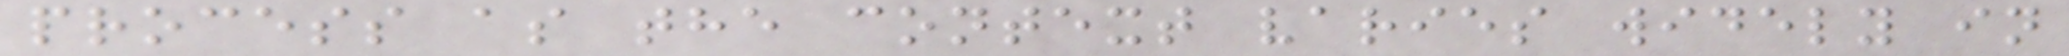process as the context varies widely in
